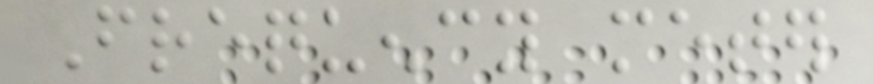Frequency meter
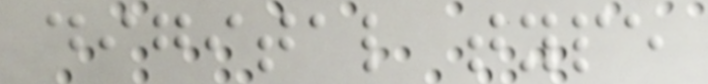digital type
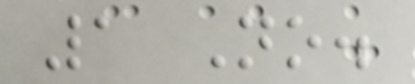1 No.
